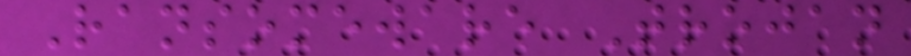Ransomeware Trojan
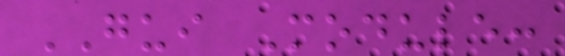GUI Module:
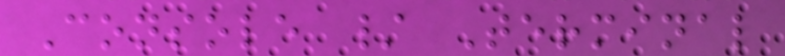Console / Terminal
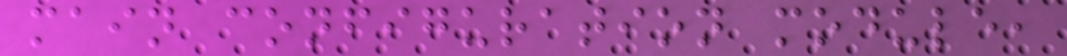main configuration module,
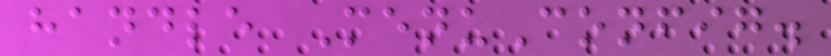handle MenuConfig.
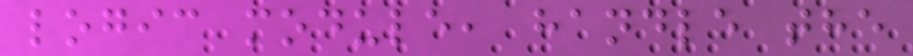logic module, handle the
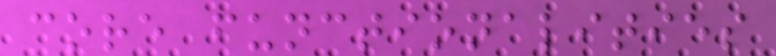core functionalities
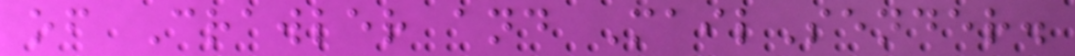of Crawler and MailSender.
